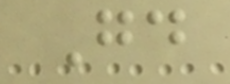Good
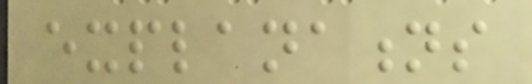explanations
